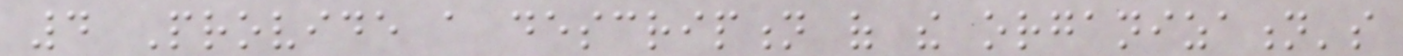4 Provide a description of the organization's
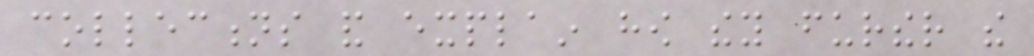collections and explain how they further the
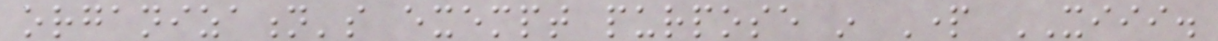organization's exempt purpose in Part XIII.
